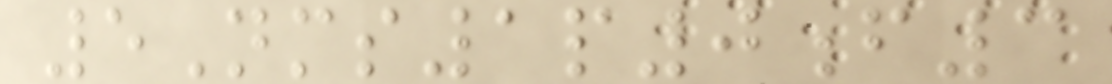5Nms1p0f3
